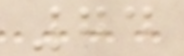74
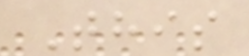This
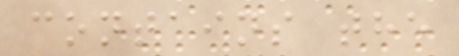contains the
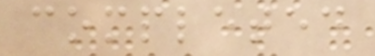completed
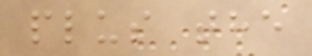plus the
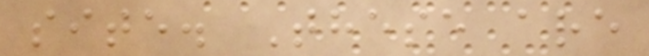site. These are
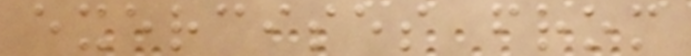exercises from
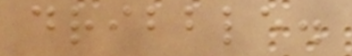dribble.
